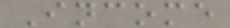Income
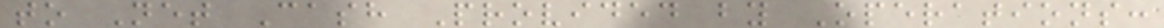to Net Cash Provided by Operations:
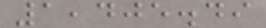1,405.49
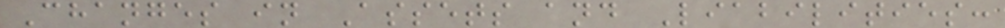Changes in Assets and Liabilities:
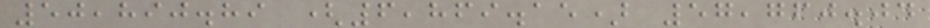50,890.89 (6,869.15) 57,760.04
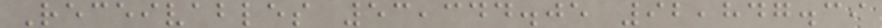Receivables 53,344.05 92,847.39
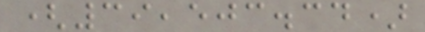(39,503.34)
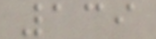139
